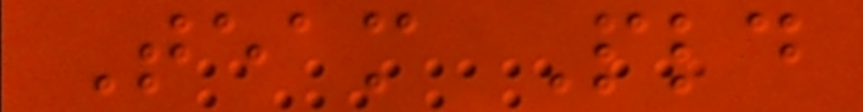Team Pld
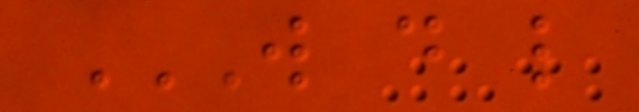W D L
